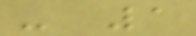- 1
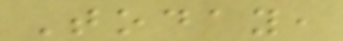Today,
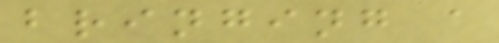bringing a
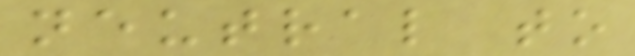neutral to
